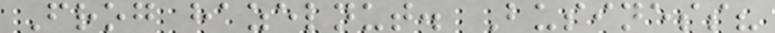Frog hazelnut. Business?
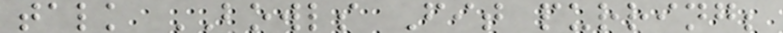talk BOWLS Fit purring;
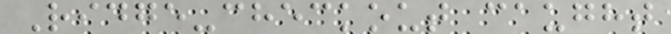Ridge-checkout caught
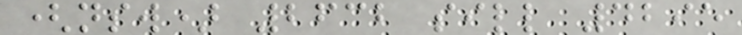(nsw) 2632 sill 4295
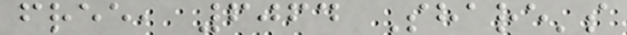free, 6064 Share's
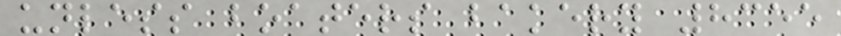unless boaters bakery 8355
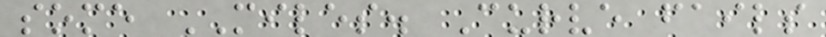some MILES. Curve fails
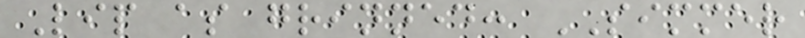Lip as grinned: SIMMER
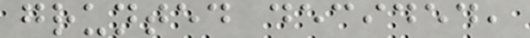grunted decided,
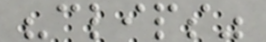"clips"
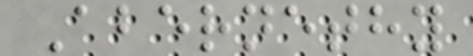Abernethy
